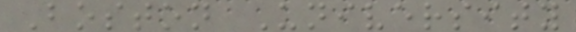Boston University
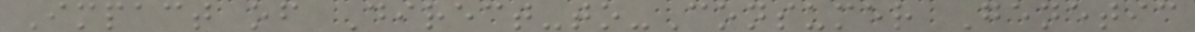Impact of Direct-to-Consumer Genetic
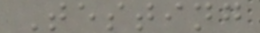Testing
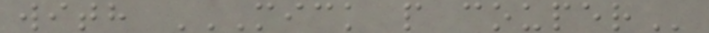with MICK P COUPER
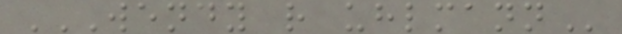WENDY R UHLMANN
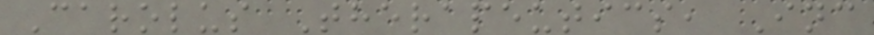Carolus Therapeutics, Inc
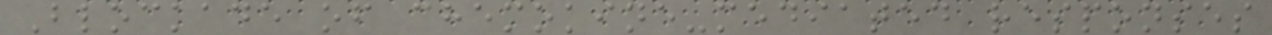Blockade of chemokine-mediated responses
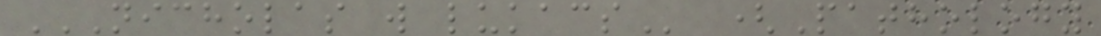NICHOLAS W LUKACS (Pathology
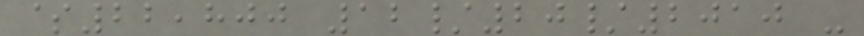$22,800 12/20/2010 -
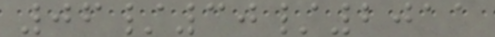06/30/2011
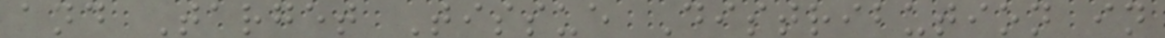and Target Tissue Distribution in
